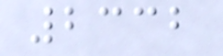2332
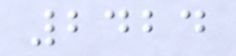2424
